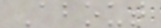About
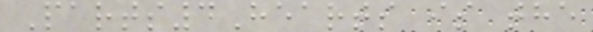Parts4Hearts is the
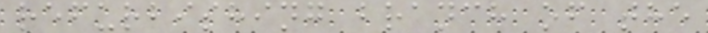refurbishing branch of the
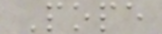Pope
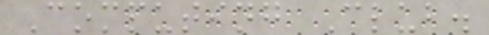Computing Club.
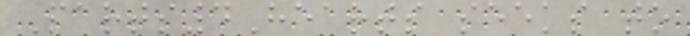Parts4Hearts seeks to
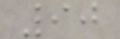90
